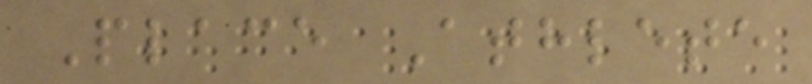Place Athlete
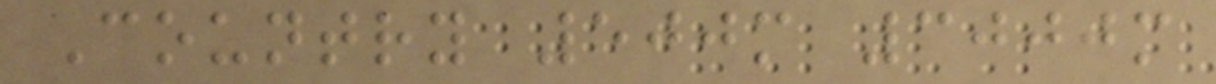Country 500m 3000m
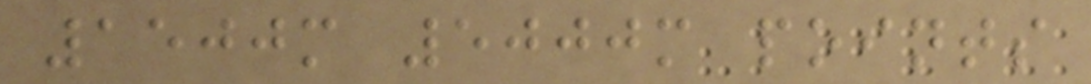1500m 5000m points
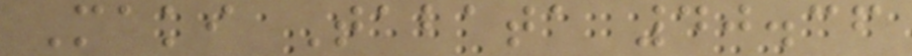Maki Tabata 40.36
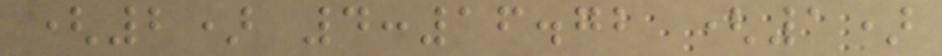(2) 4:16.72 (1)
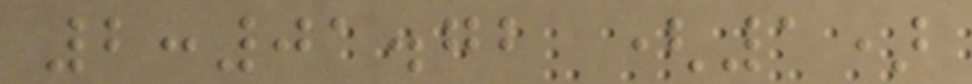2:01.72 (1)
